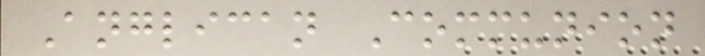Anglican Communion
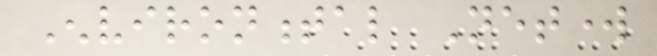Environmental Network
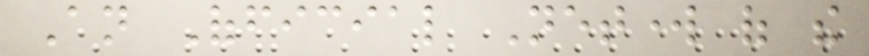An Official Network of the
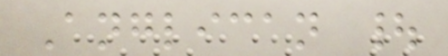Anglican |
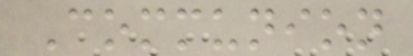Communion
